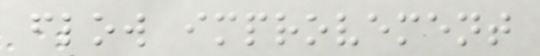flow improvement
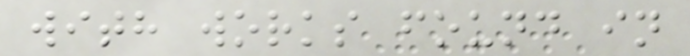with works found in
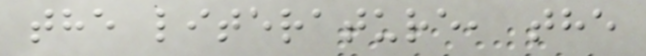the literature, the
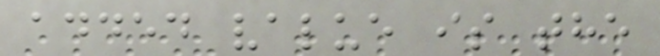added value is the
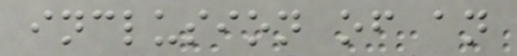inclusion of an
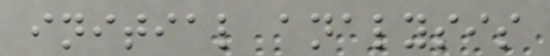initial analysis
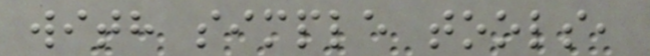with simple tools,
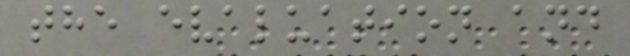the evaluation and
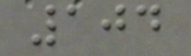104
